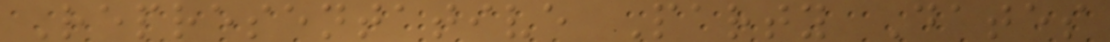Representative Party Dates
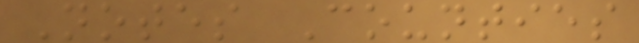Notes Counties
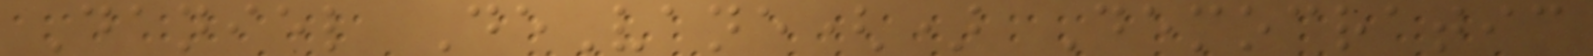Daniel DeVane() Democratic
